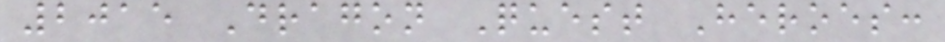2015 Dragon Quest Heroes:
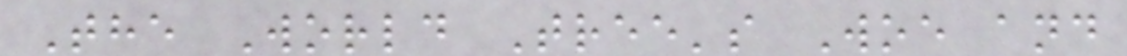The World Tree's Woe and
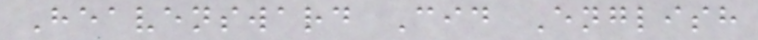Heavensward Cid English
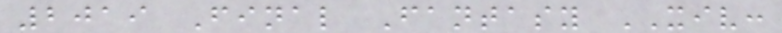2019 Final Fantasy XIV:
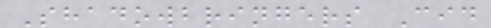Shadowbringers Cid
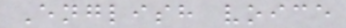English voice
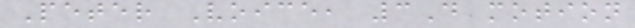Peter Voice, 3D motion
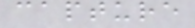capture
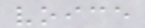voice
